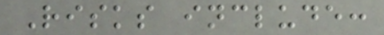Risks include:
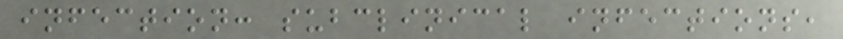infection: subclinical infections,
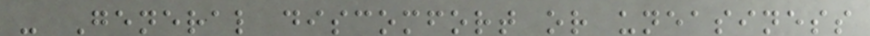- General discomfort or uneasiness
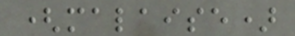(malaise)
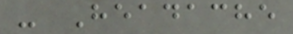- Headache
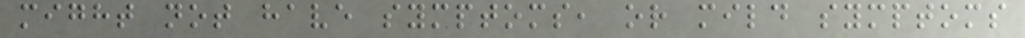might not have symptoms, or mild symptoms
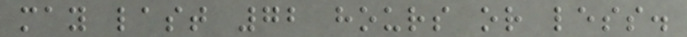may last 72 hours or less.
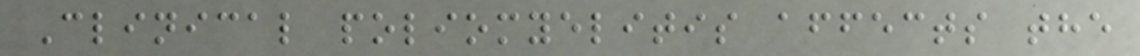Clinical poliomyelitis affects the
